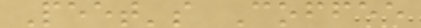Peet's Coffee
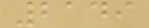2149
